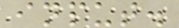input.
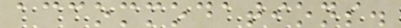accommodations.
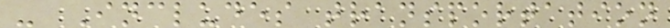- Includes transportation
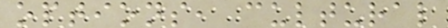options, cultural
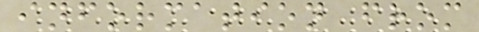information from
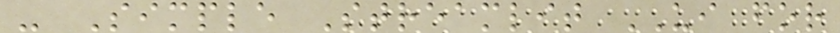- Simple Streamlit UI for
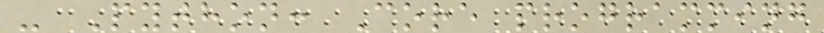- Python: Core programming
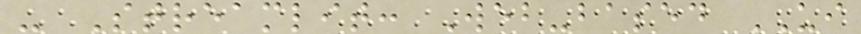- Streamlit: Web-based UI
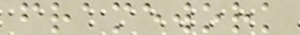framework
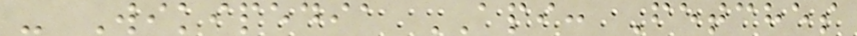- Wikipedia API: Fetches
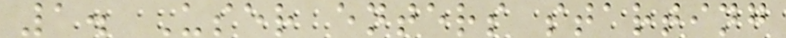1. User enters starting
